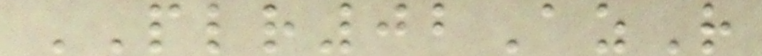PLR02AzR
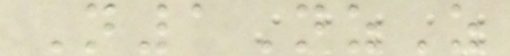N1NzZ
